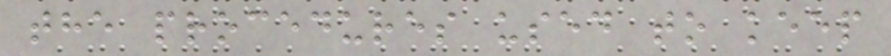the procedures used to keep
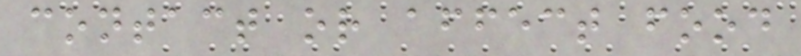contact or affect food
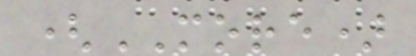(MORE)
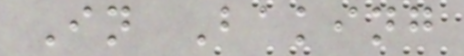In Baking
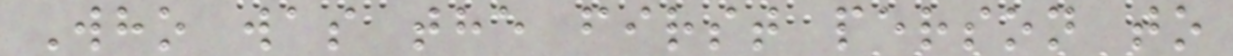Who was the first person to
